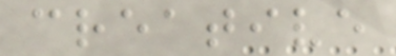creative
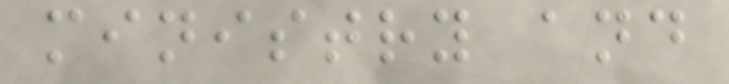ministry and
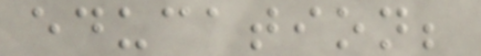education;
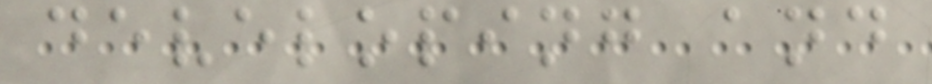developing and
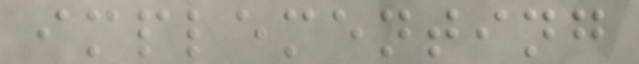implementing
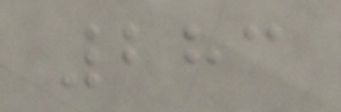283
